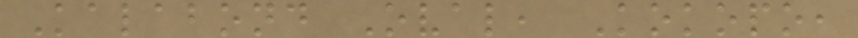Kalabond Oval, Kokopo,
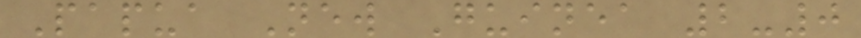Papua New Guinea 2-0
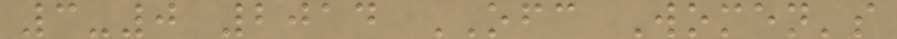3-0 2014 OFC Women's
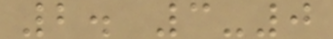2. 3-0
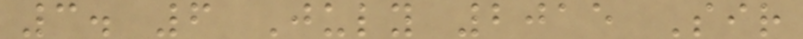3. 6 July 2015 Sir
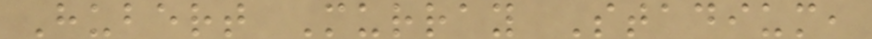Hubert Murray Stadium,
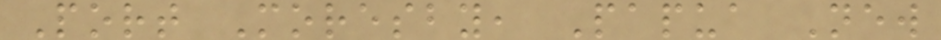Port Moresby, Papua New
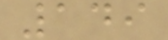149
